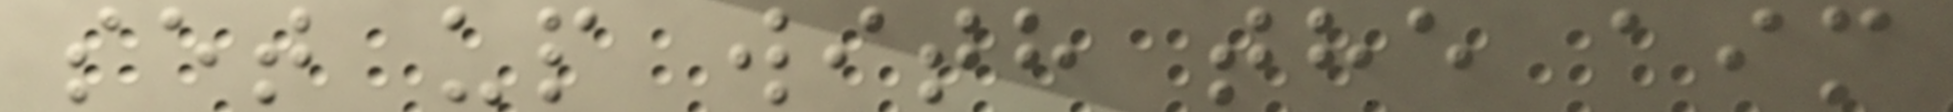set up with the aim
